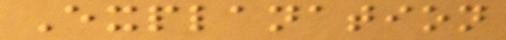Explanation
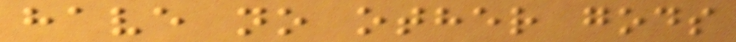have no other gods
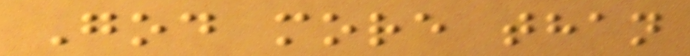God more than
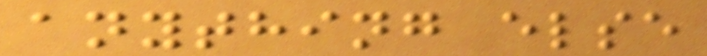anything else
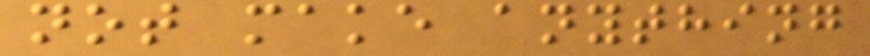not make anything
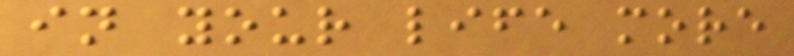in your life more
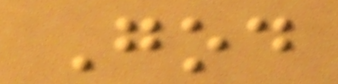God
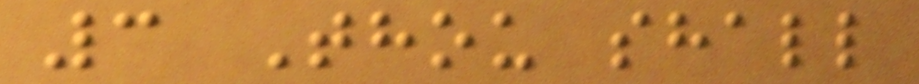3 Thou shall
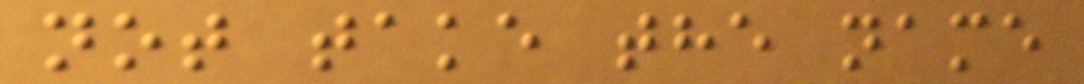not take the name
